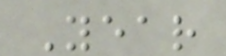Year
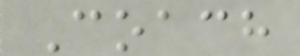Coach
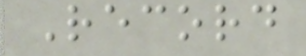Record
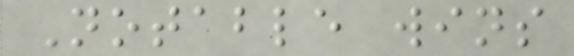Notable wins
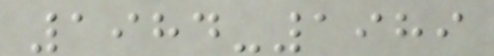1984-1989
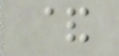&
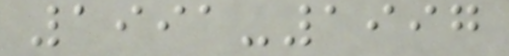1991-1997
